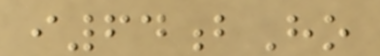i64bHo
